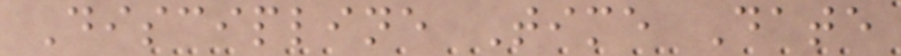Discipline Time Date
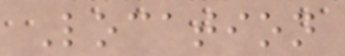Location
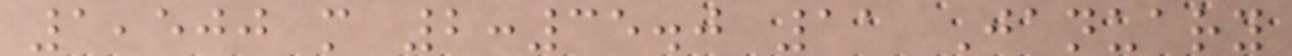1,500 m 2:35.0 11 January
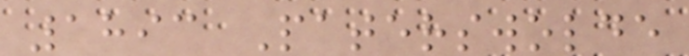1893 Paterswolde
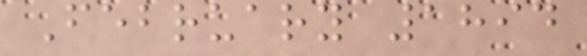February 1894
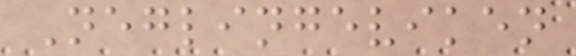Neglingeviken
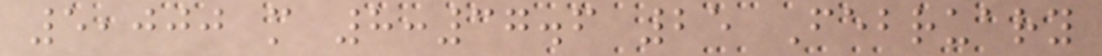5,000 m 8:37.6 25 February
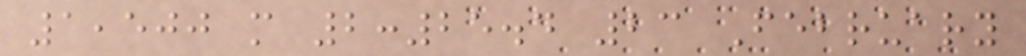1,500 m 2:25.4 23 February
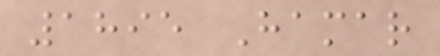1895 Hamar
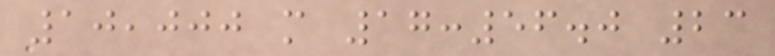10,000 m 17:56.0 23
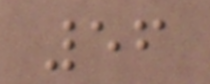56
